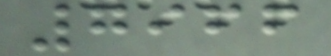7966
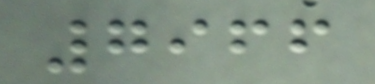7966
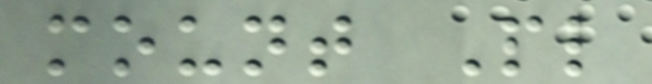mount Pl
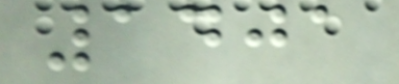1401
